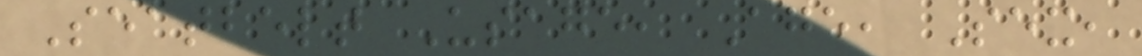Seatbelt Usage, Age, Sex,
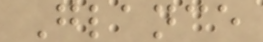Glance
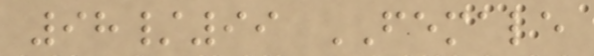98/99 FEMALE
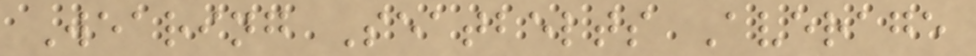Wearing Seatbelts Average
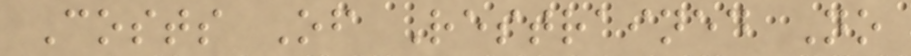Costs Of Restrained No
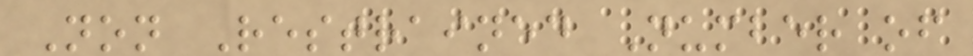Non Restrained Number of
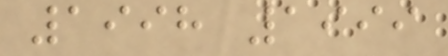1998 1999
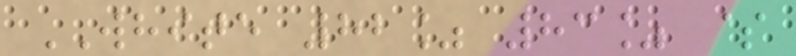WHITE 82% 83% $
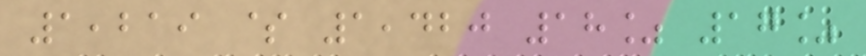1,219 $ 1,420 18% 17%
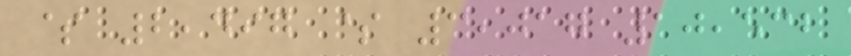$ 2,497 $ 3,017 10,532
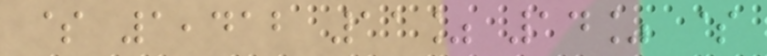$ 1,412 11% 14% $
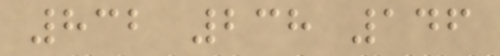832 238 146
